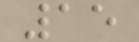15
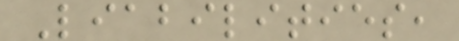Liabilities,
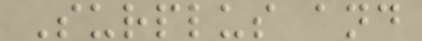Surplus and
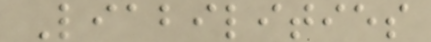Liabilities
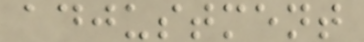adjustment
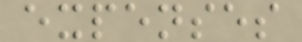expenses
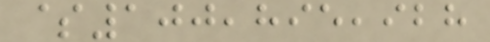$100,895,928
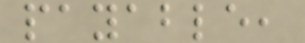payable,
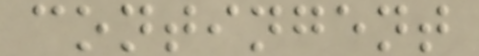contingent
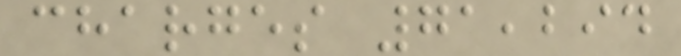charges 71,294
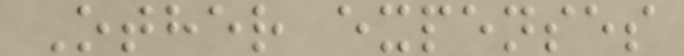Other expenses
